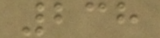238
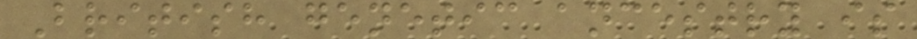British genetic ancestry is
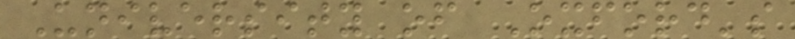University of Oxford's
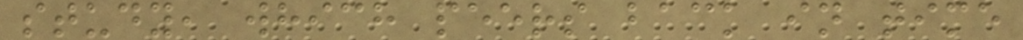study, which peers back in time
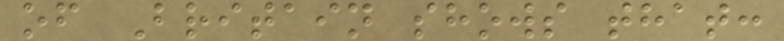of Britain shows that:
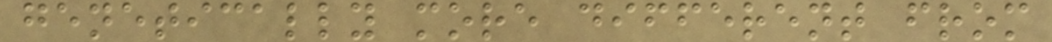genetically more different from
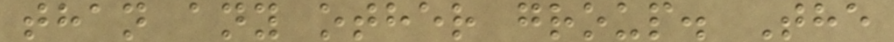than any other group. The
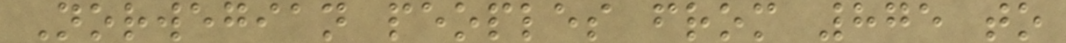Norwegian peoples from 875 to
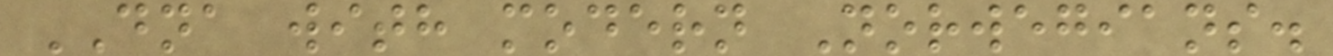DNA with modern Norwegians.
